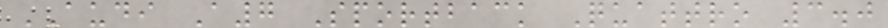AUDI A7 Sportback Quattro 3.0
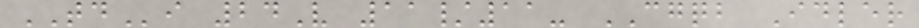TDi 24V 11/11- CGQB Idler
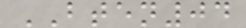BTEN04
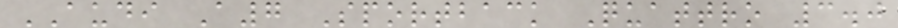AUDI A7 Sportback Quattro 3.0
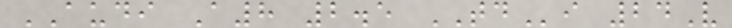AUDI A8 2.5 TDi 24V
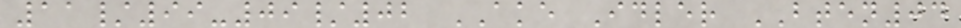11/99-09/02 AKE Idler BTEN04
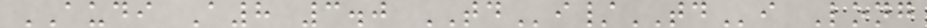AUDI A8 3.0 TDi/TDi Long
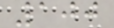100
